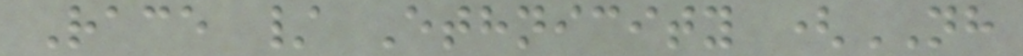Race / Ethnicity (NH
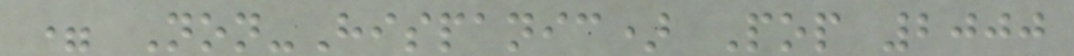= Non-Hispanic) Pop 2000
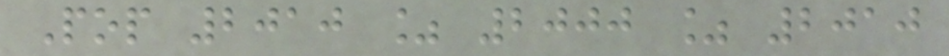Pop 2010 % 2000 % 2010
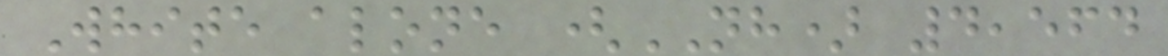White alone (NH) 4,564
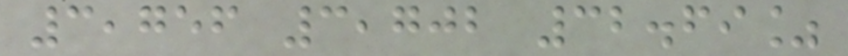3,756 3,702 32.69%
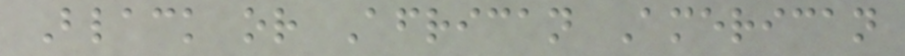Black or African American
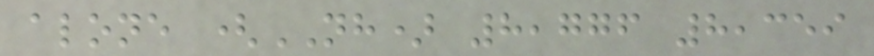alone (NH) 8,776 8,359
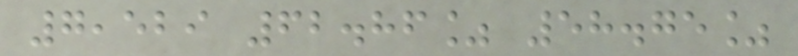7,529 62.86% 58.75%
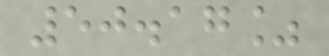50.17%
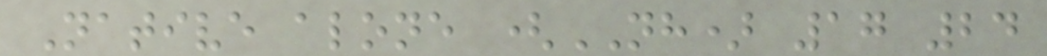Native alone (NH) 17 24
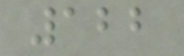122
